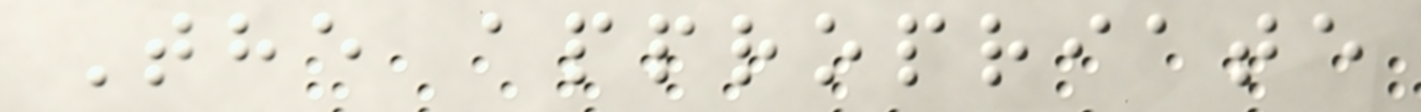The appropriate
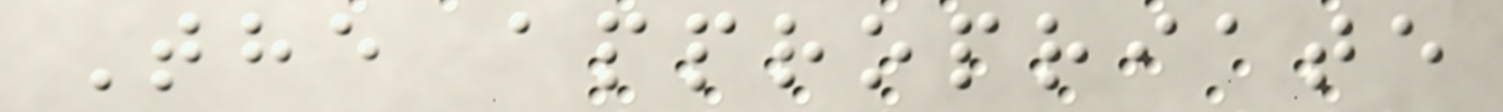The appropriate
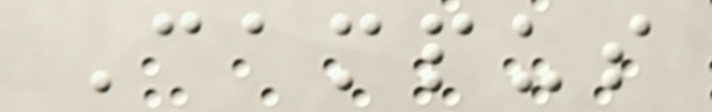Campus
